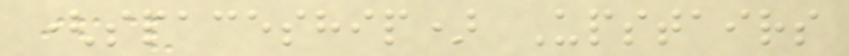(spaceship) Upstairs
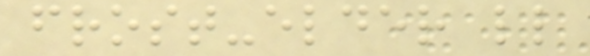frost-elder ll
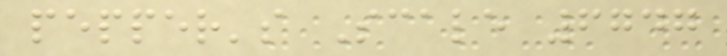pepper's Scale 6747
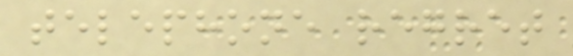telephone regret
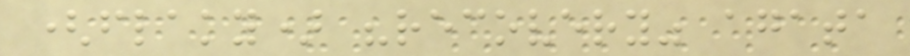(flaky) "recovery" agata
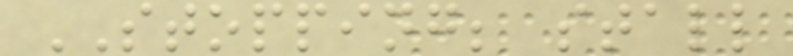STOPPING; stall
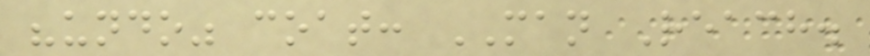"undo" coat: MAN Reach.
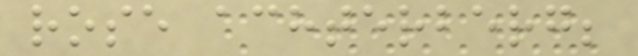rose achterberg;
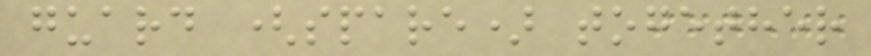guard (spare) together
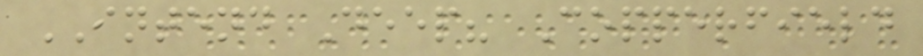INTEND Deep? Copperfield
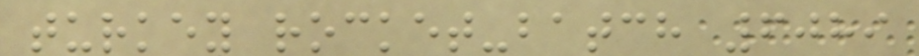turkey rocket-batch 6089
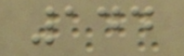144
